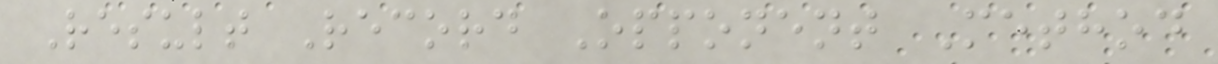Result Record Opponent Method
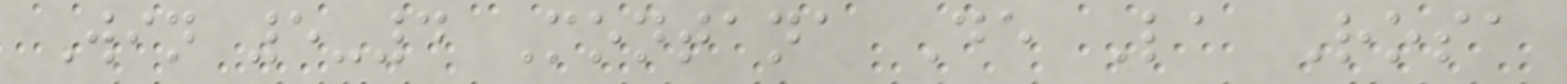Win 5-4 Montana De La Rosa
